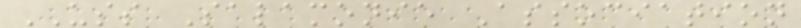USS Salamonie Association
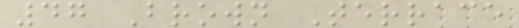47 Brown Terrace
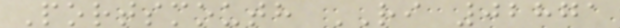Portsmouth RI 02871
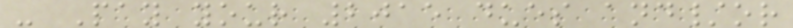- Pay your 2015 dues and/or
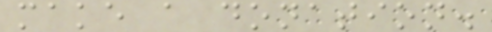make a donation.
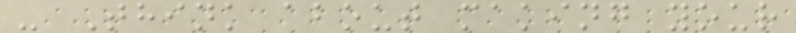- Think about making your
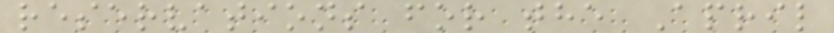reservations for the April
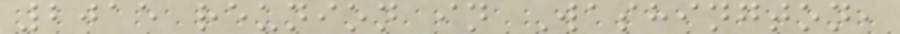2015 reunion in Washington,
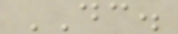DC.
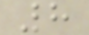8
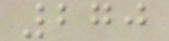270
